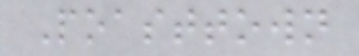Poasttown
